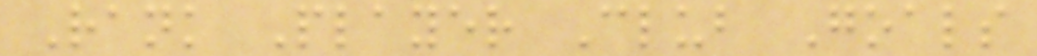Rank Player Club Goals
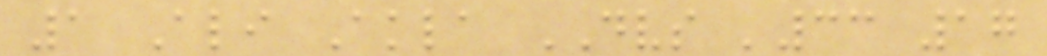1 Ali Akla DVS '33 17
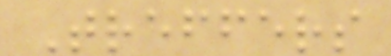Treffers
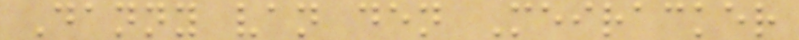Danny van den Meiracker
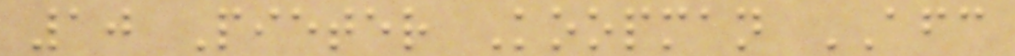10 Pieter Koopman AFC
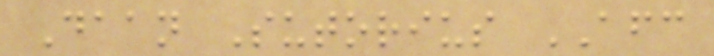Daan Sutorius AFC
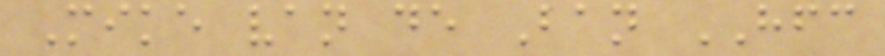Mike van de Ban HFC
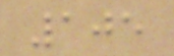105
